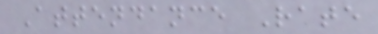Attendance Rate
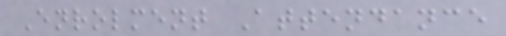Enrolment Attendance
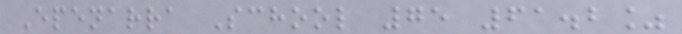Epenarra School 75 61.2%
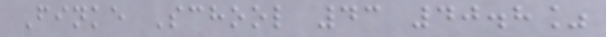Finke School 43 40.8%
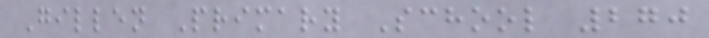Gillen Primary School 270
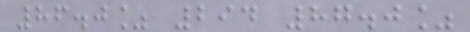86.0% 294 87.0%
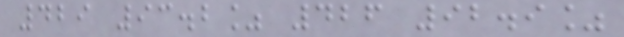429 93.2% 426 92.9%
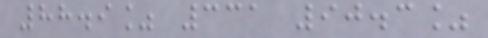88.9% 331 90.3%
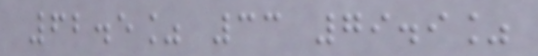62.5% 33 79.9%
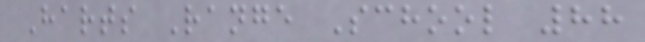Harts Range School 88
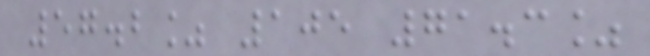57.2% 105 71.3%
